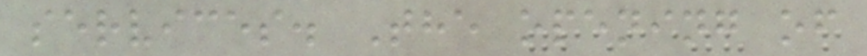services. The opening of
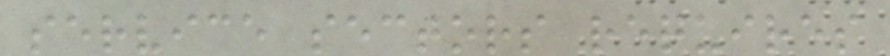service sectors requires
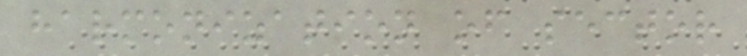harmonization of sector
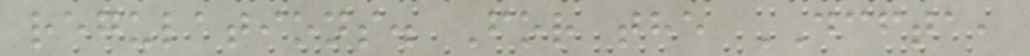regulations. For the DCFTA,
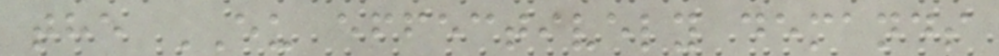the EU effectively demands
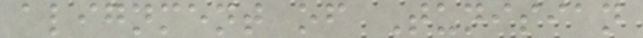alignment of Tunisian
